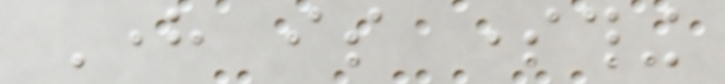Here is something
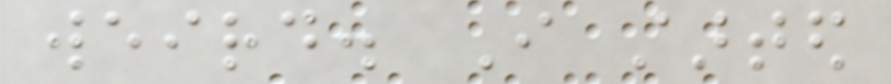weird. I started
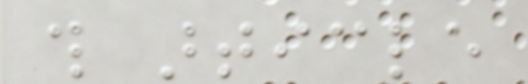this article
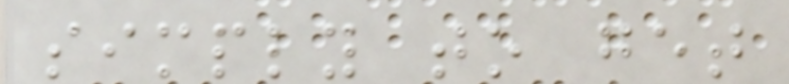simply to get
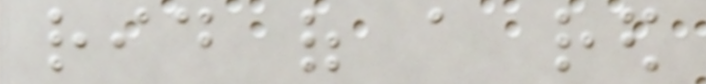rid of a red
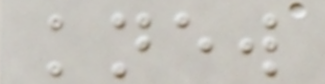knew
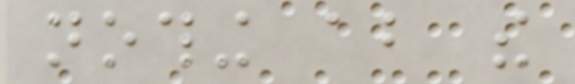nothing about the
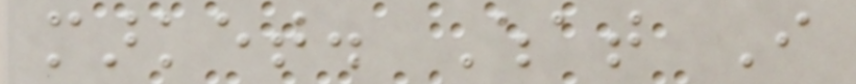market. What I
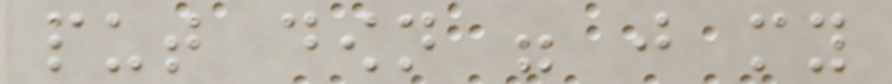put down were just my
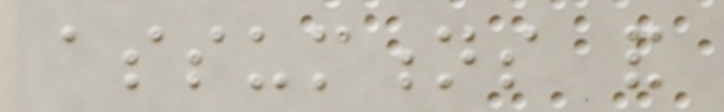assumtions and
